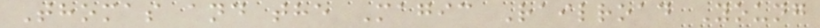Thomas and the Magic Railroad Young
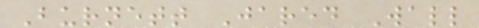Burnett Jared Wall
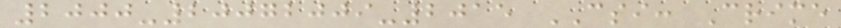2000-20072009-2015 CSI: Crime
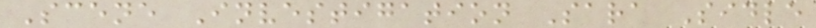Scene Investigation Sara Sidle
